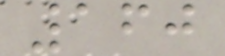160
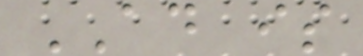AD is
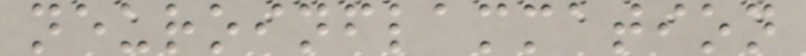neuroinflammation
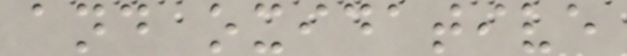and oxidative
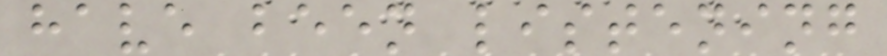have been listening
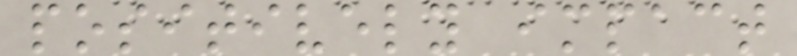positively impact
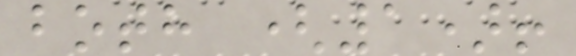both (1)!
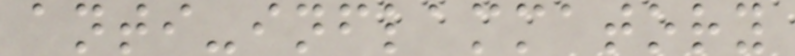anti-inflammatory
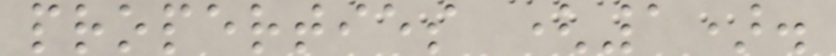properties (1).
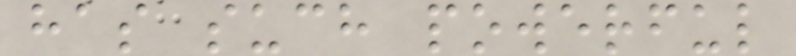has such powerful
